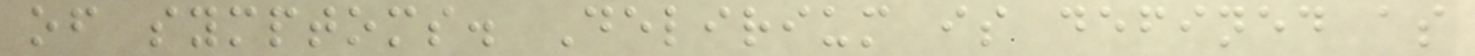of symptoms. Delirium is defined as
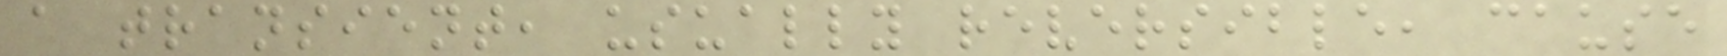a transient, usually reversible, cause
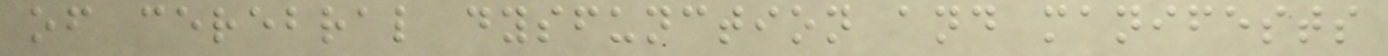of cerebral dysfunction and manifests
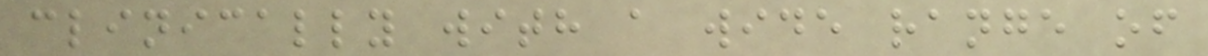clinically with a wide range of
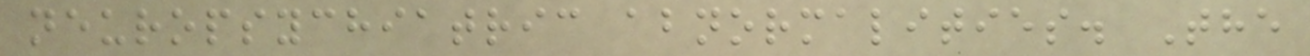neuropsychiatric abnormalities. The
